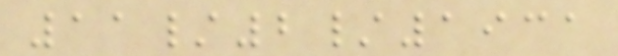11/2/1931
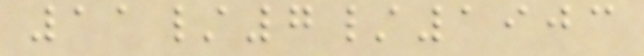11/7/1903
